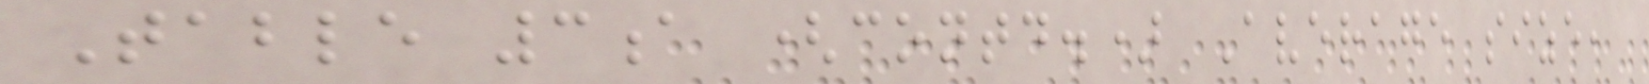Table 3a (contd.) Average size,
